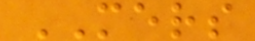MERS
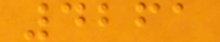4261
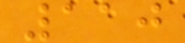110
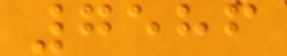7586
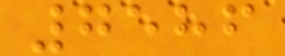7586
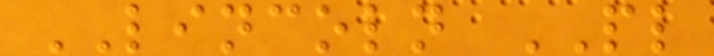LINCOLN PL
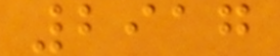2917
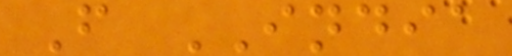F INDIA
